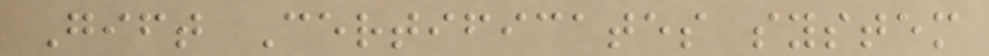Gift Certificates system
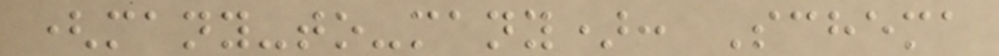(many-to-many): Schema
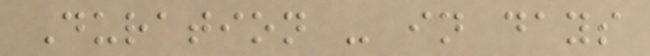Duration - in days
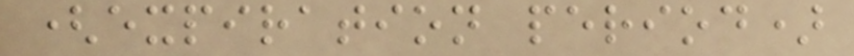(expiration period)
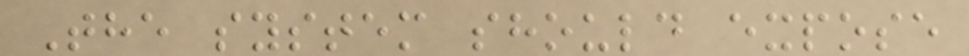The system should expose
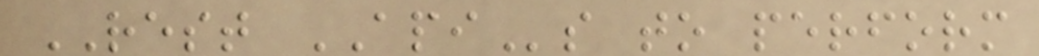REST APIs to perform
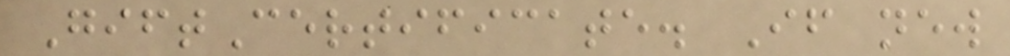GiftCertificate. If new
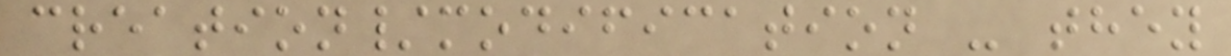creation/modification - they
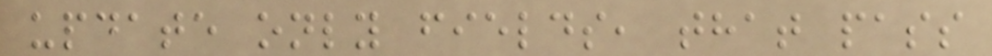update only fields, that pass
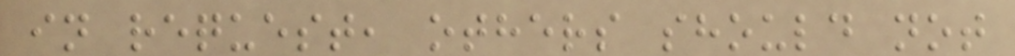in request, others should not
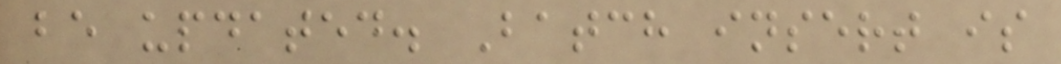be updated. Batch insert is
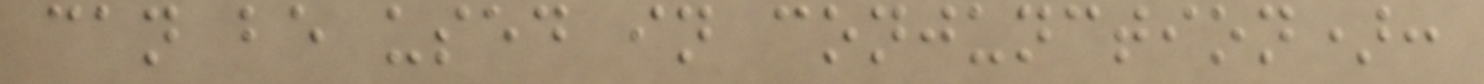can be used in conjunction):
